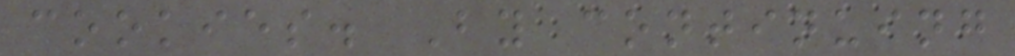cookies. By continuing
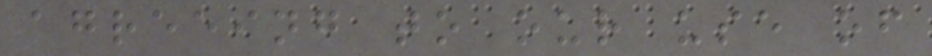agreeing to our use of
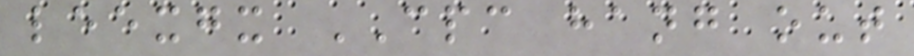leexgx CPC hang out
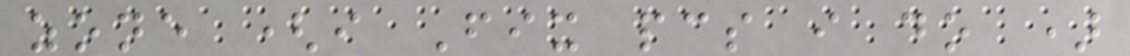zone (i Fix pcs i do )
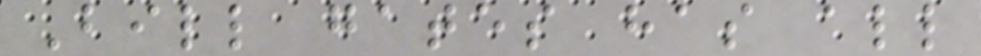Bill gates has all
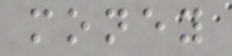money
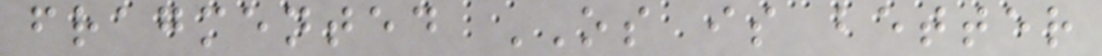fragmented OS is better
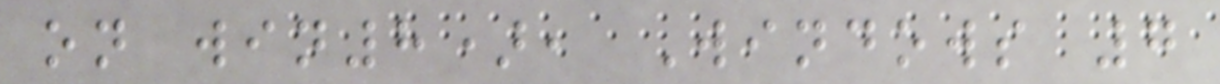on win8), Windows 7
